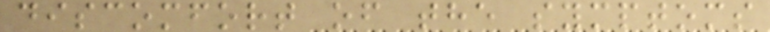discomfort of the symptoms
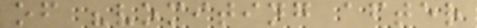of "vomiting after
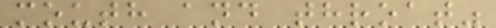mouth and throat"
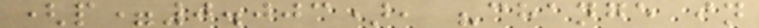(p=0.003), "change in
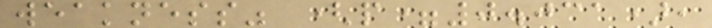weakness" (p=0.031),
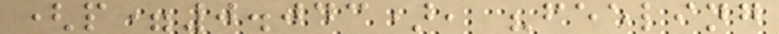(p=0.043), "feeling
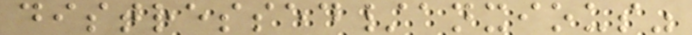distressed/anxious"
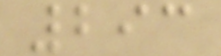293
